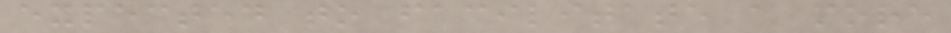expected to facilitate a more
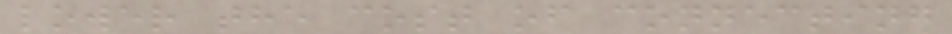lower the cost of connecting
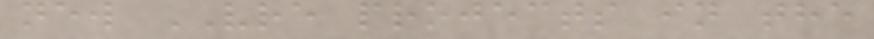new VRE projects in the
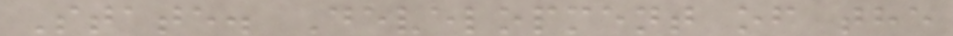State. Development of the
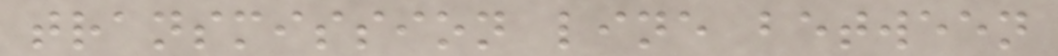transmission line between
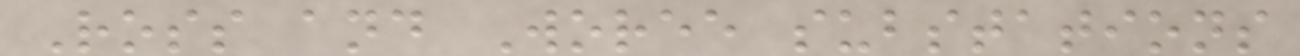Ross and Woree substations
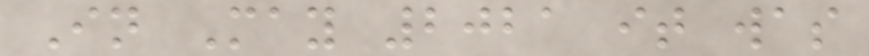In May 2021 it was
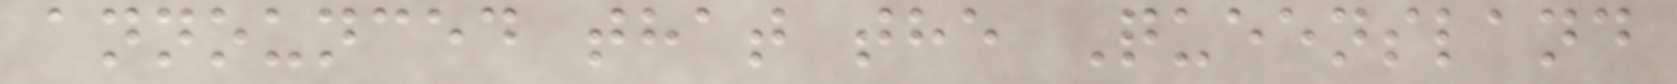announced that the Queensland
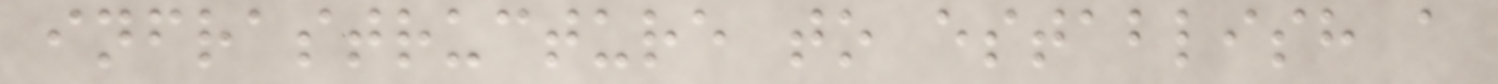infrastructure to establish a
